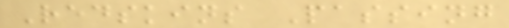Redskins Passing
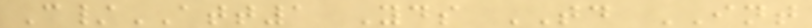C/ATT1 Yds TD INT
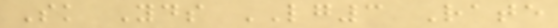Sk Yds LG3 Rate
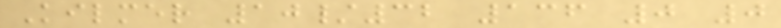Kilmer 10/32 136 0 0
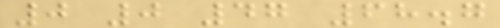0 0 47 68.7
